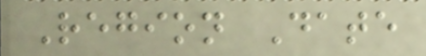Region Date
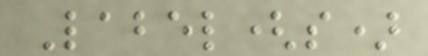Label(s)
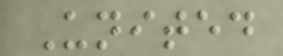United
